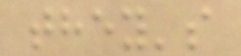they's
